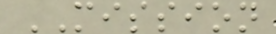MISSION
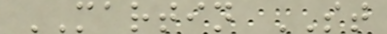MARTIN ST
